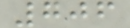706
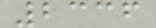2336
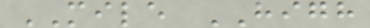MILE HIGH
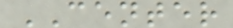CENTER
